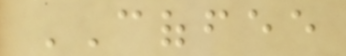COFFEE
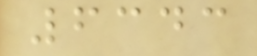6343
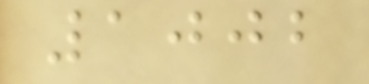1002
